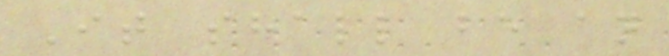It shall be an
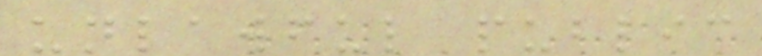unlawful public
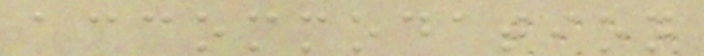accommodation
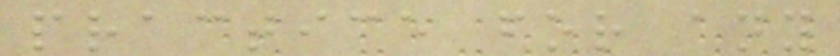practice for any
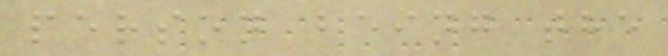person being the
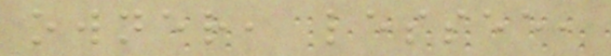owner, lessee,
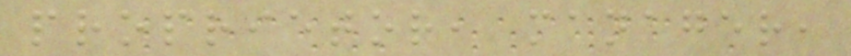proprietor, manager,
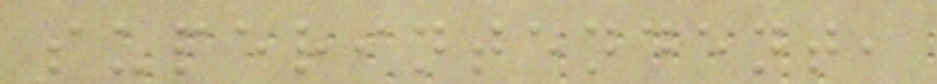superintendent,
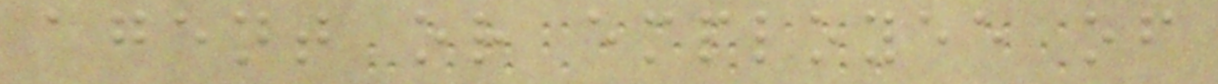agent or employee of
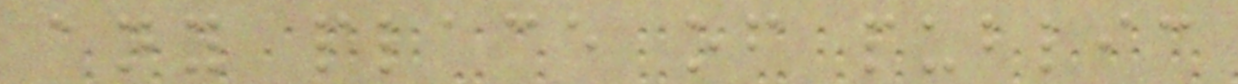any place of public
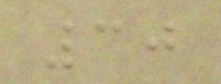30
